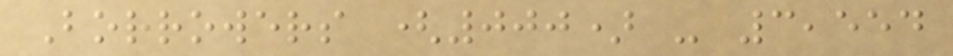Borrowers (000) - 3,554
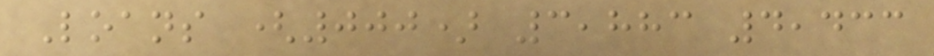Loans (000) 3,883 4,433
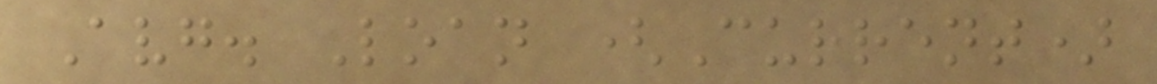Avg. Loan (Current)
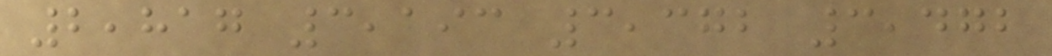2,817 3,193 3,372 3,472
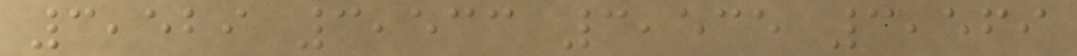3,529 3,533 3,535 3,569
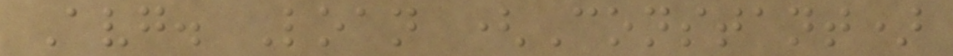Avg. Loan (Constant)
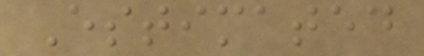Estimated
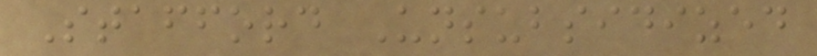Stafford Unsubsidized
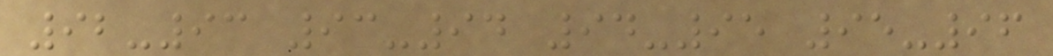92-93 93-94 94-95 95-96
